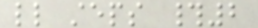little steps #2
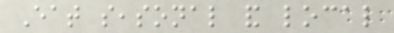Eat seasonal and local
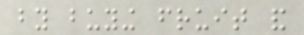by buying fruit and
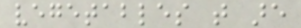vegetables that are
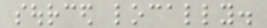sourced locally.
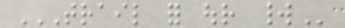TRAIL FOR OUR WORLD
